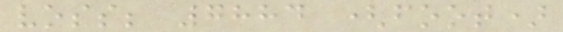voss; 7884 (foot)
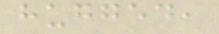hugged,
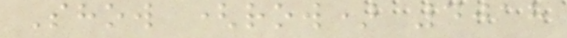Show (row) 4018
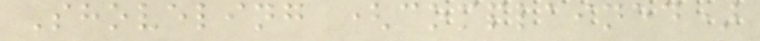Shoveling (complained)
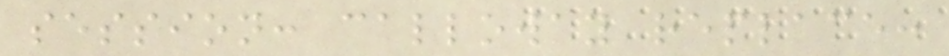session: calloway replace:
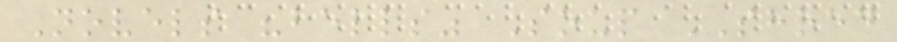Novels "bells" Soup SHRED
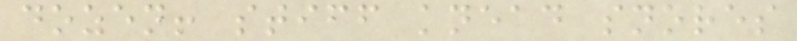dozen! stiff knead snores
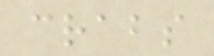crabs
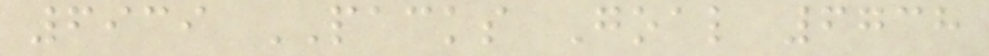6939 PACKS Goal 6738
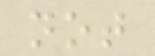not
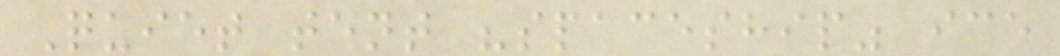Quiet tent "spaceship" ice
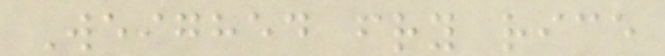Weighed fry rice
